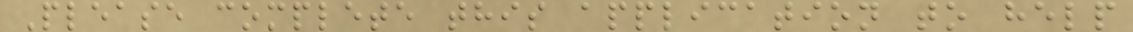Please complete this application to help
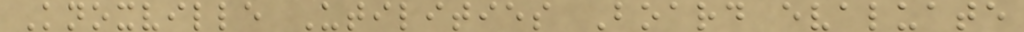Knoxville Utilities Board evaluate
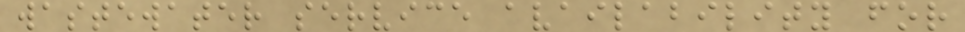wastewater service availability for
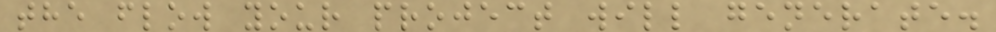the flow your project will generate.
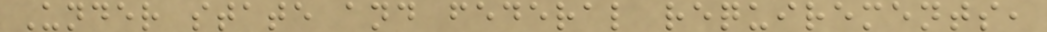Under state and federal requirements,
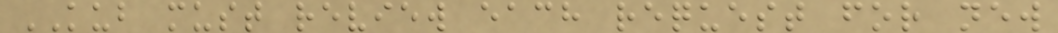KUB must review each request for new
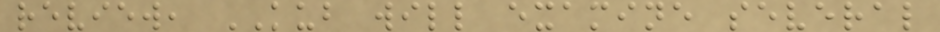review, KUB will examine several
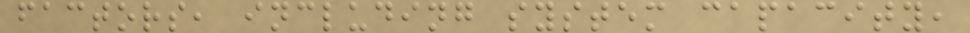factors, including system capacity,
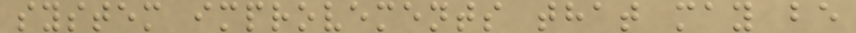system improvements that may be
